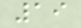19
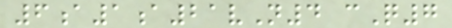6a1a21vN4 cQ7
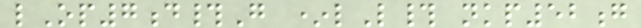lOp7d#G *lL# nkp52g
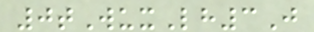0tWuxLh3J
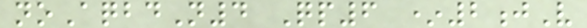noAqbdN4 Qp6 *2jV
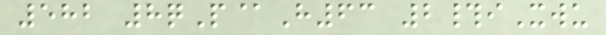582 8qP@H63 2#iXwu
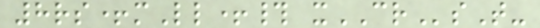8rs+mLl+# xCRsT-
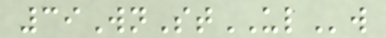39WnStULw
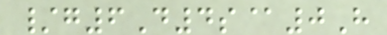/g6D4s@0H
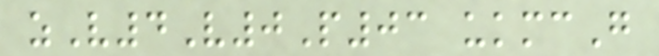zV4V0P03 ukmcG
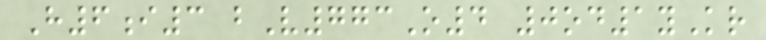H6i3 bV773O4 0od1yKr
